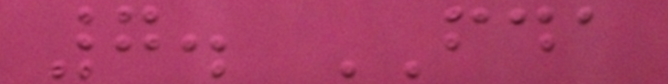7. FDA
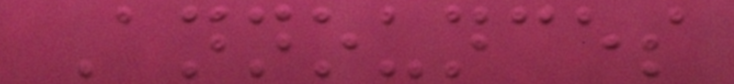Announces
